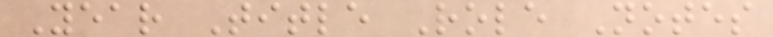Year Title Role Notes
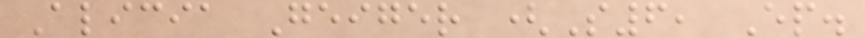Alicia Geiger (S6, Ep.
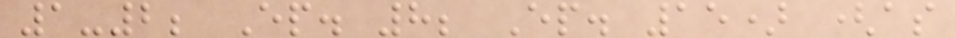1-2; Ep. 8; Ep. 15) (as
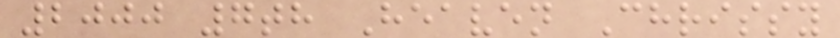2000 7th Heaven Chrissy
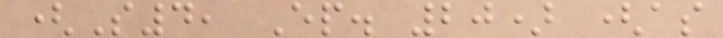(S4, Ep. 20) (as
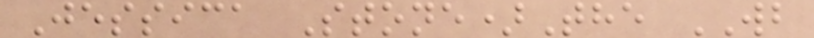Jessica Stone)The WB
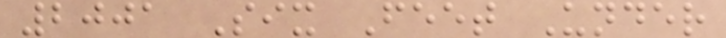2001 Six Feet Under
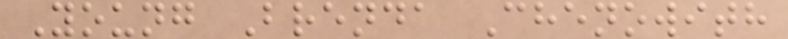Young Brenda Chenowith
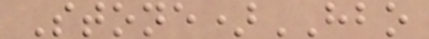Stone)HBO
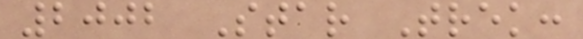2002 Star Trek:
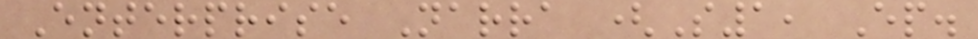Enterprise Narra (S1, Ep.
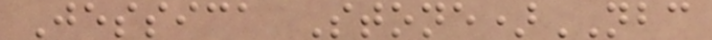Jessica Stone)NBC
